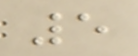5
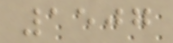1507
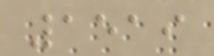1519
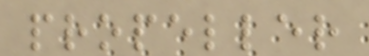propeller
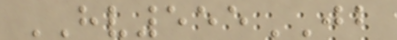HV555JB
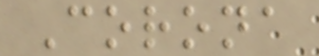Corona
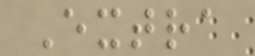Extra
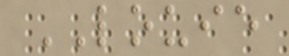LOUIE
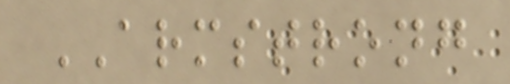ARMSTRONG
